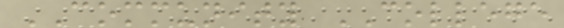COMMUNITY COLLEGE
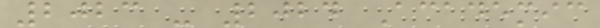2023 - 2024 Academic
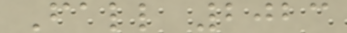Fall 2023
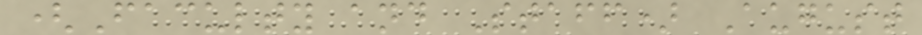(Faculty and Staff) August
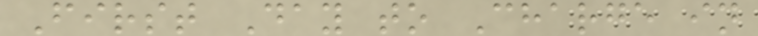First Day to Charge in
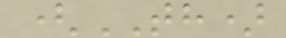(TH)
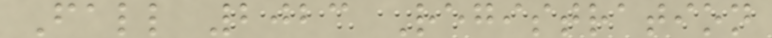Fall 2023 Registration
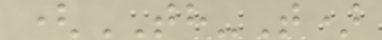(TH-T)
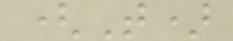(T)
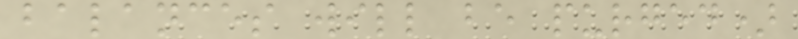balances will be purged)
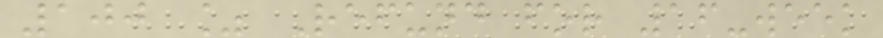100 % Refund for 16-week
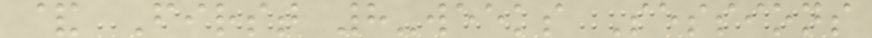& First 8-weeks Sessions
